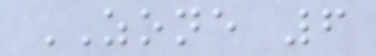ZONE 6
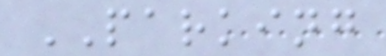PARKING
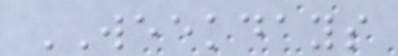WEEKDAYS
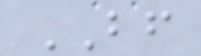BF
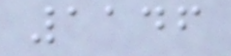1146
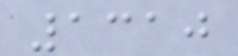1310
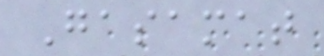Gasamat
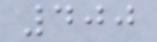400
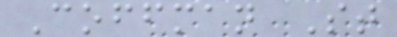Coffman St
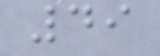49
